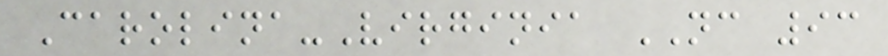Carolina-Virginia NC 93
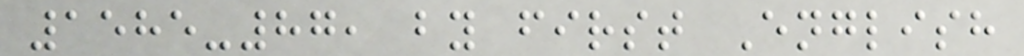1585-87, by first English
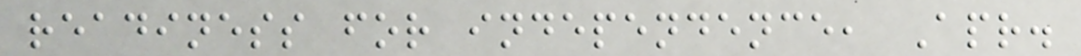readiness for independence, Apr.
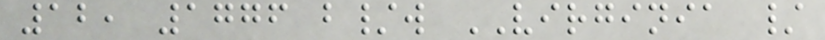12, 1776 b/w VIRGINIA /
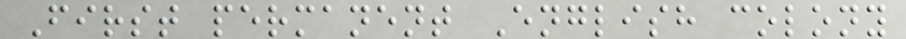First permanent English colony
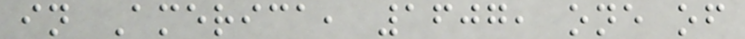in America, 1607, one of
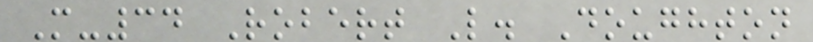M-34 Robert L. Doughton
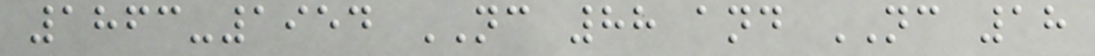1863-1954 NC 88 and NC 18
